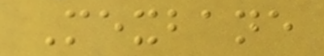Mexbane
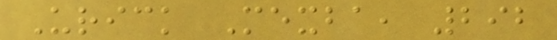Urick Mexba, 292
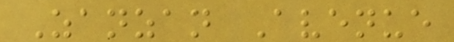Zanzan Avenue
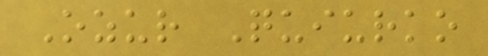Ozur Quiurko
